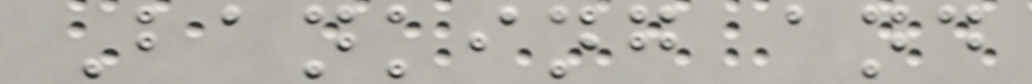Banking and
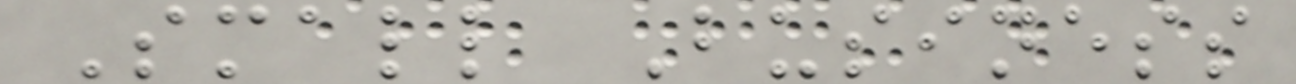Small Business
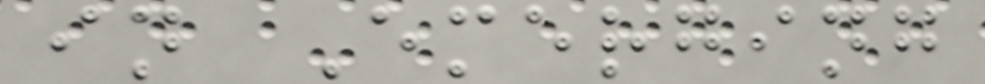in Emerging
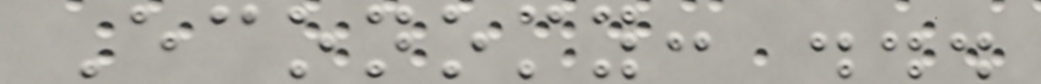Economy: ...
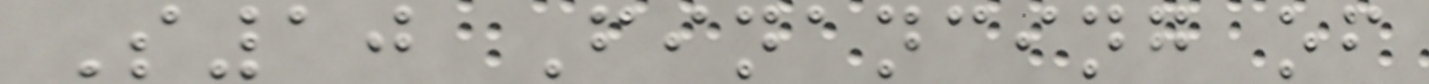S10 Financing of
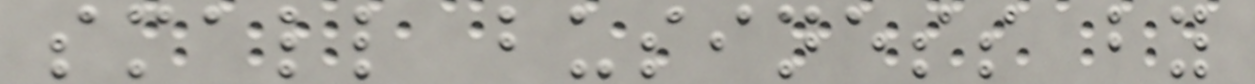small business by
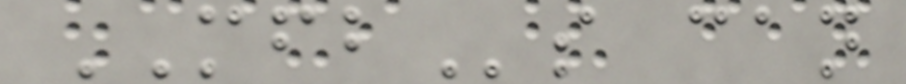MFBs can
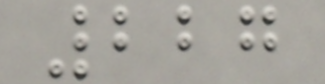227
